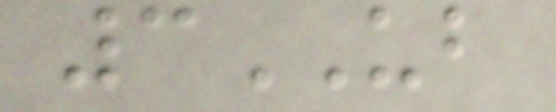3UB
